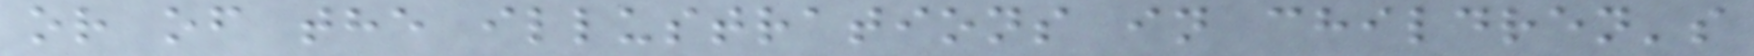or of the illustrations in children's
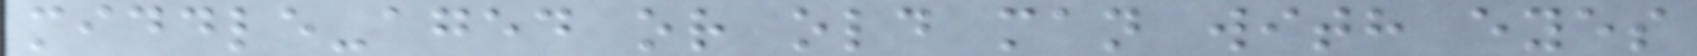middle-aged or old man with eyes
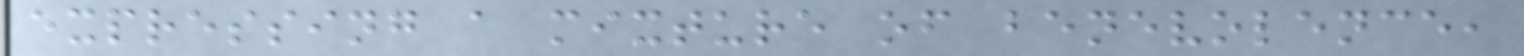expressing a mixture of benevolence,
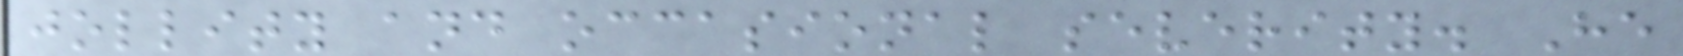jollity and occasional severity. He
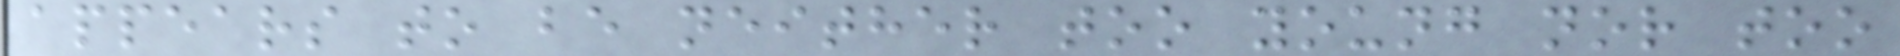appears to be neither too young nor too
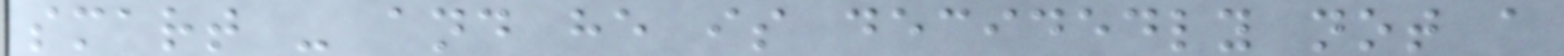smart - and he is decidedly not a
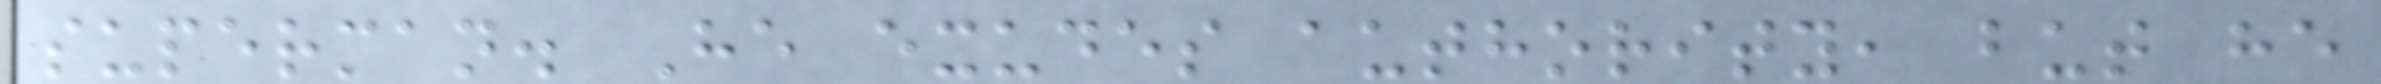superman. He exudes authority, but he
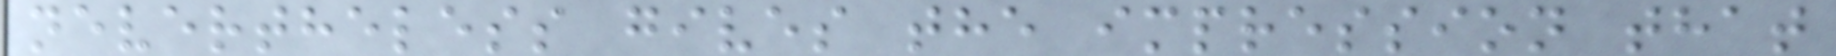nevertheless gives the impression that
